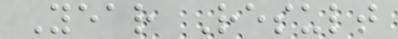Year Result
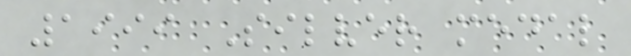1999 Silver medal
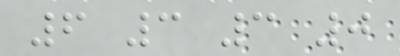6 3 3 0
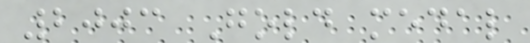2003 Gold medal
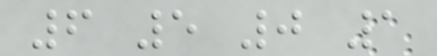6 5 0 1
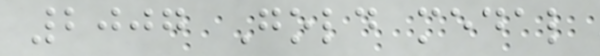2007 Gold medal
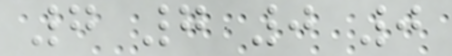7 7 0 0
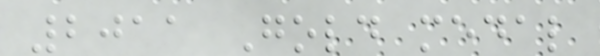2011 Gold medal
